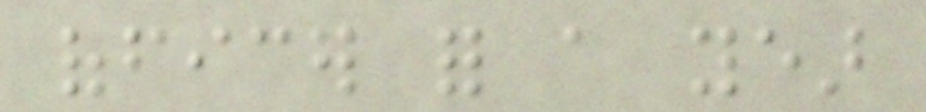officer for a year
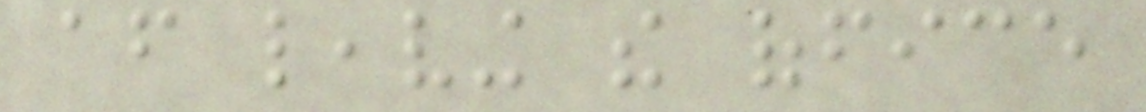after leaving the office
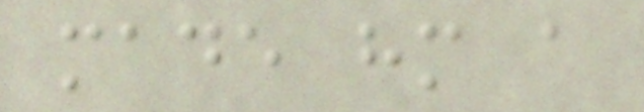made him a
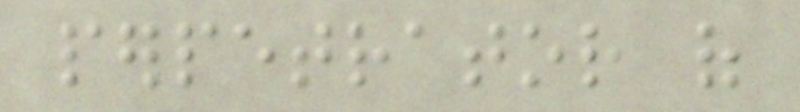perpetrator of
